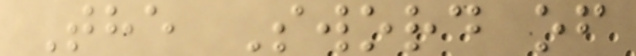The Sword of
